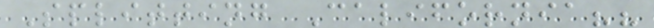Splitting California??
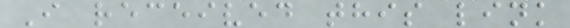I received this link
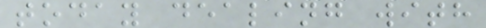today dealing with
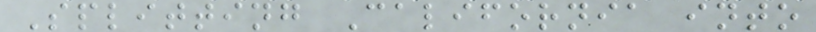Splitting California into
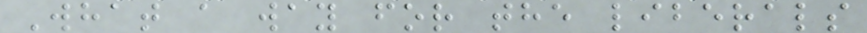What a way for the liberals
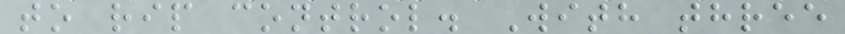to rip control. With three
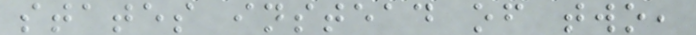states instead of two,
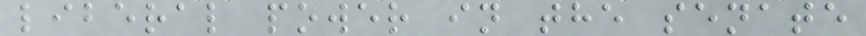liberal power in the senate
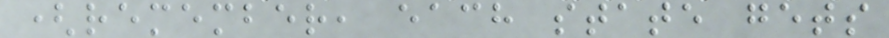(remember, each state gets
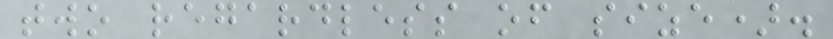two regardless of size).
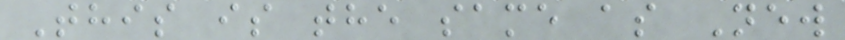This is the same as New
